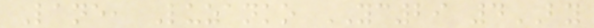Lane, Luzanko YC29 4BY
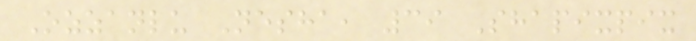Ozzanlu Nesha, 39 Shapixpix
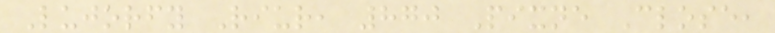Lujorfy Riur, 870 Pixne Close,
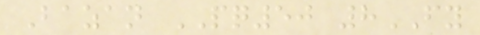Bazan PQ50 8FY
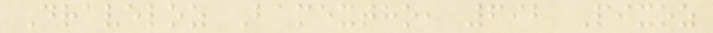Draveloz Bamextho, 692 Pixoz
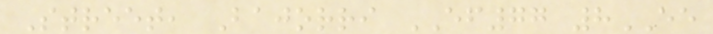Street, Bajorri EF77 8EE
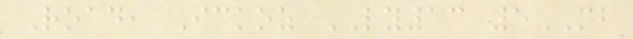Road, Ickoz LY13 5MB
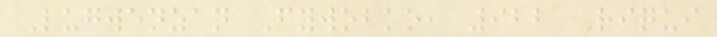Lugwenzan Fywobko, 922 Riqui
